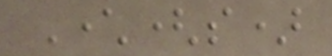Character(s)
